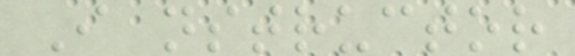I nstructor
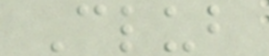Club
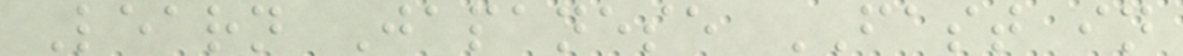Learn Japanese FAST in
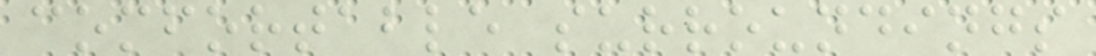comfortable surroundings
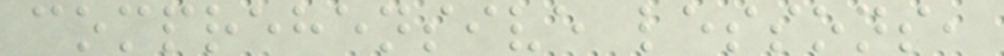comprehensive lessons,
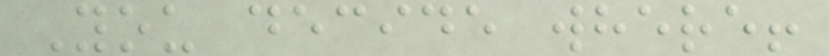You decide where!
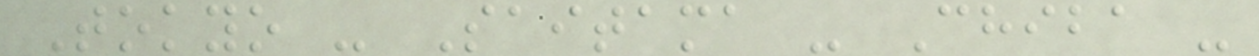Tokyo - Saitama - Chiba -
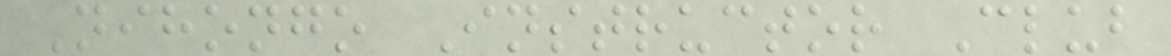Nihongo Instructor Club
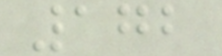172
